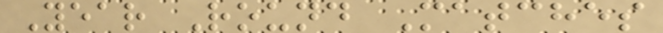Year Round Matches
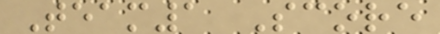Team1 Score
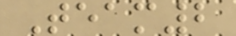Team2
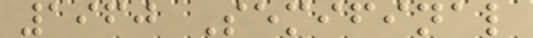1960 Semifinal
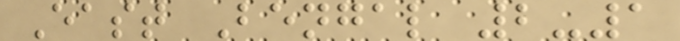East Bengal 2-1
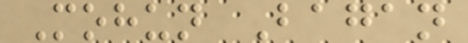Mohun Bagan
